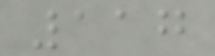117
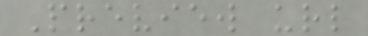Preview url
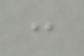:
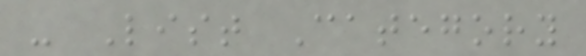- List Category
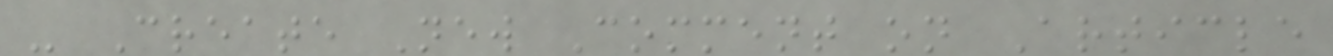- Create New Comment on Article
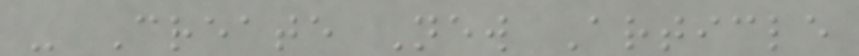- Create New Article
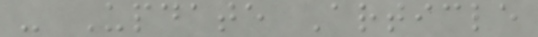- Update Article
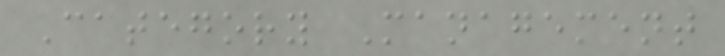Category Management
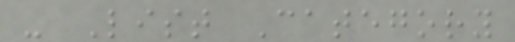- List Category
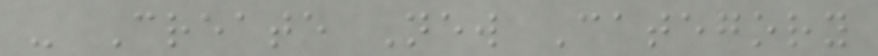- Create New Category
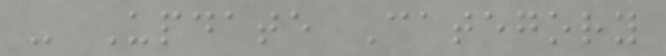- Update Category
